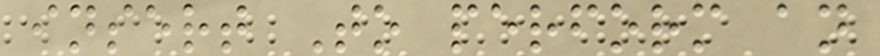insert To perform an
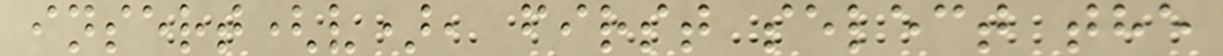insert(v), first select the
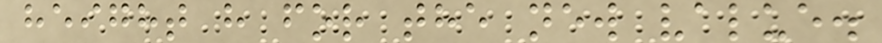height h for the new value.
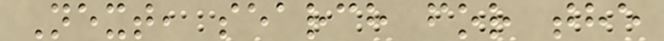Next, search for the
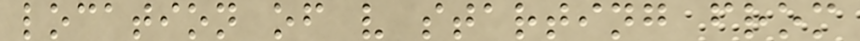location of v starting from
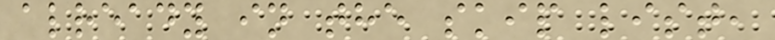already in the skip list,
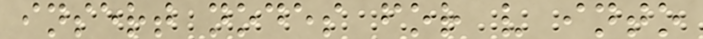insert nodes for v into
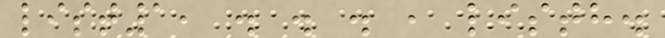list1, . . . , listh.
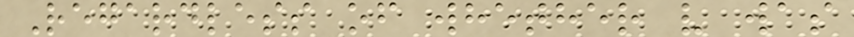Regardless of whether v was
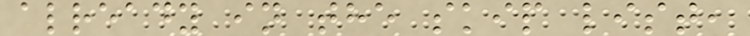already in the skip list,
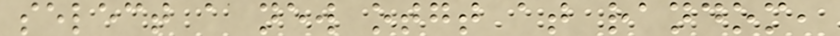select a new otgt at random,
